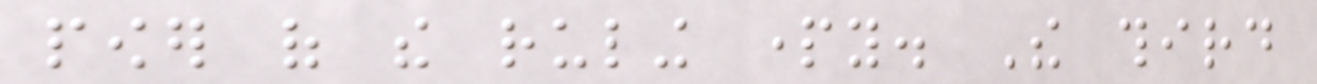power of the ruling party. The third
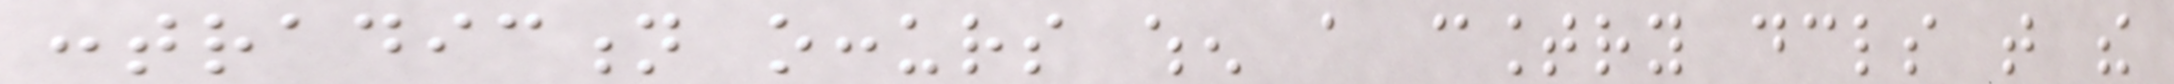contradiction occurs when a country declares that the
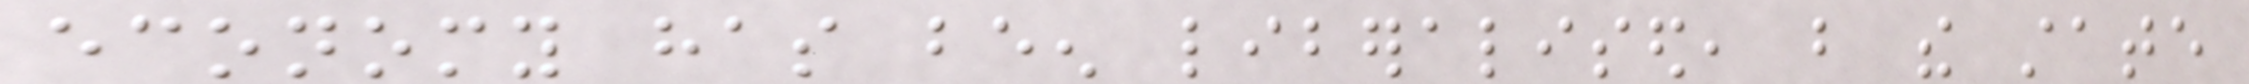economy has been liberalised, but the state
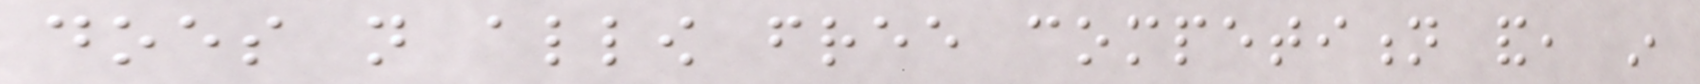does not allow free competition and, in
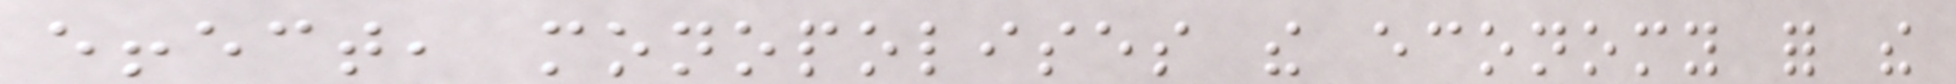effect, monopolises the economy for the
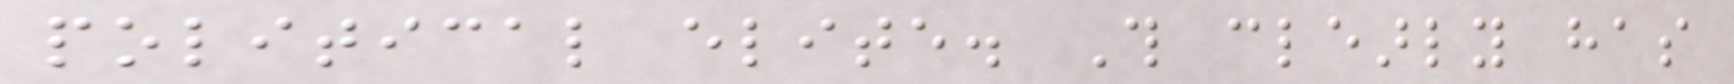political elite. This clearly has
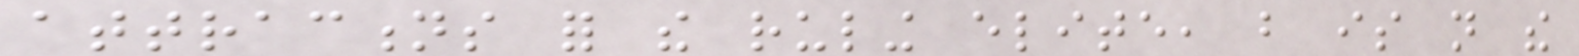attractions for the ruling elite, but is not the
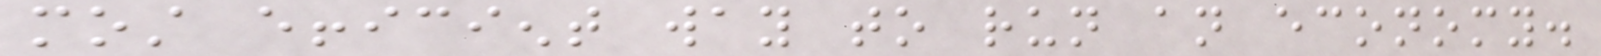most efficient way to run an economy.
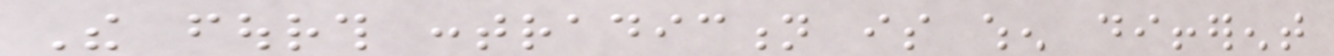The fourth contradiction is when different
